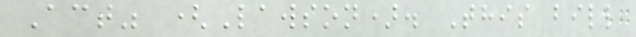Act" (Lawson). This bill
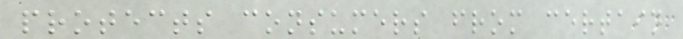protects consumers from certain
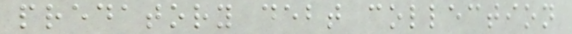predatory debt collection
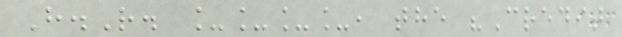H.R. ____, the "Credit
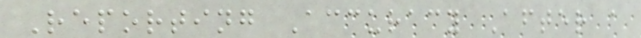Reporting Accuracy After a
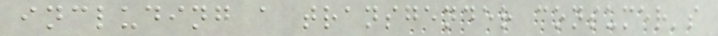including a transgender consumer's
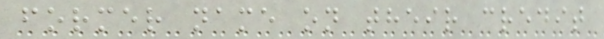former name on their credit
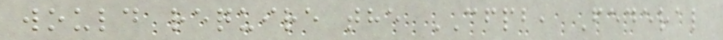would require the CFPB, Federal
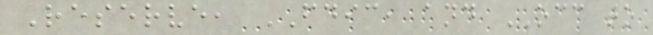Reserve, FDIC, and OCC to
